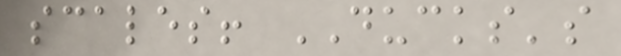scales! DUCKS's
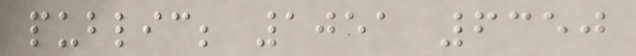public; 1051 6350
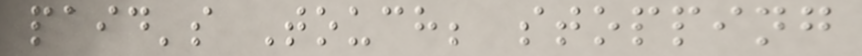paid's Touch; stopping
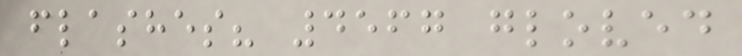flashes? 4567 gloved
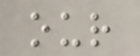our
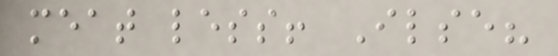meat less! Ilse?
